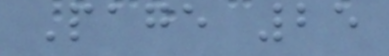Page 25
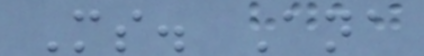Ms. Ana
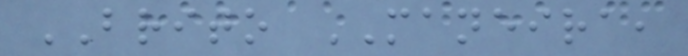BRITO MANEIRA,
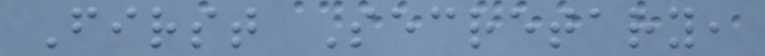First Secretary,
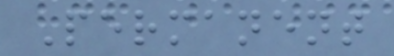Permanent
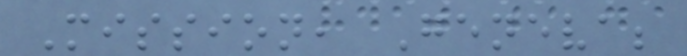Mission, Geneva;
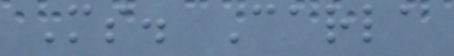Ms. Carla
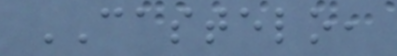CASTELO,
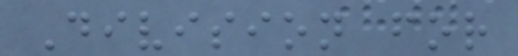Division for
